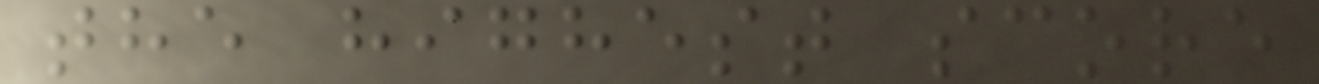the highest score
